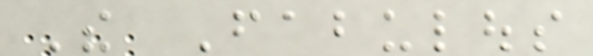The Fabulous
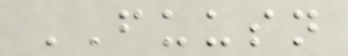FUUSN
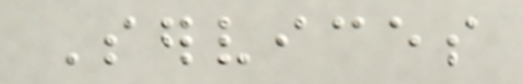Services
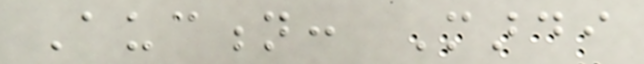Auction: Mardi
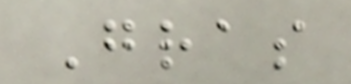Gras
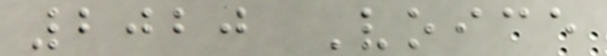2020 Voice
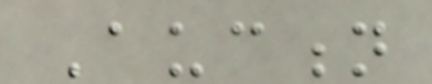Auction
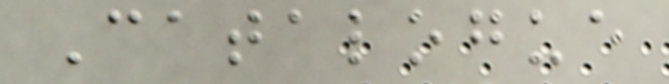Catalogue
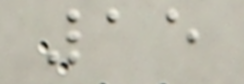15
